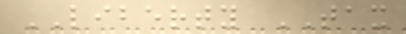LIBERTY TAX
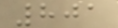801
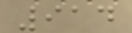914
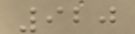920
